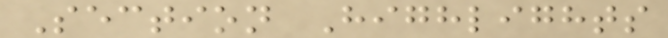Section Highlights
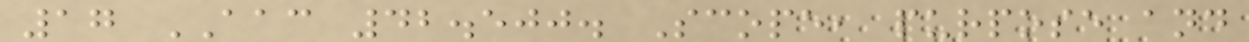17 AAC 42.500. Scope, purpose and
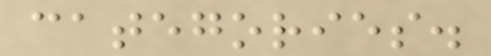categories.
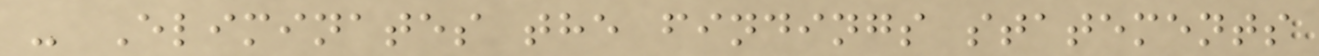- Eliminates the findings statements
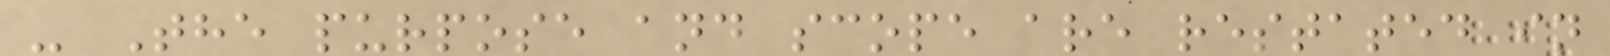- The purpose and scope are restated in
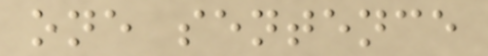one sentence
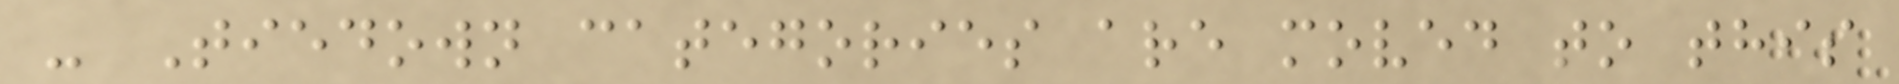- Tiedown categories are moved to this
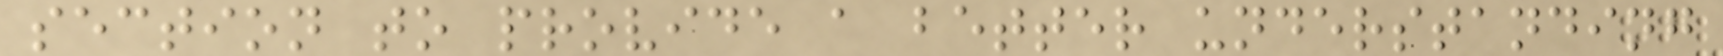section to provide a better understanding
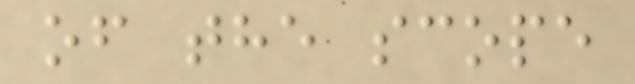of the scope
